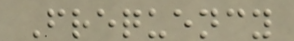Frequency
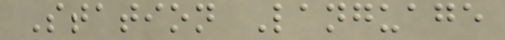Station Language
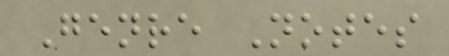Genre Notes
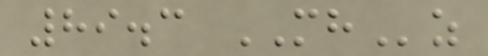89.3 MHz
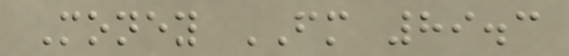Money FM 89.3
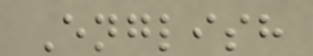English
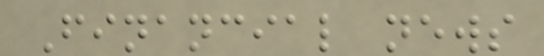Financial news
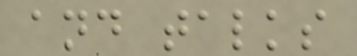and talks
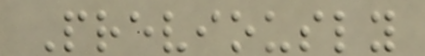Previously
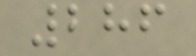286
